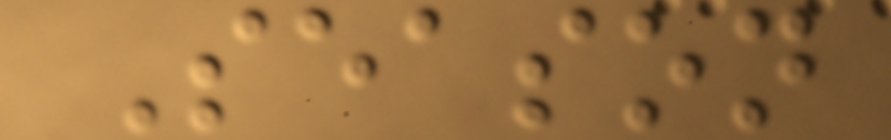Season
